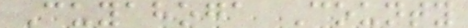Cuyahoga County
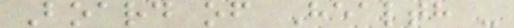Board of Health -
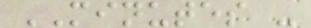MINUTES -
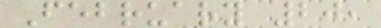February 20,
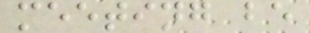meeting be
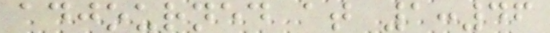adjourned at 1:46
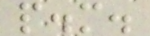p.m.
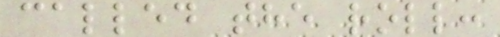called the roll:
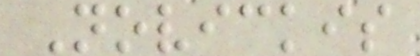Novickis
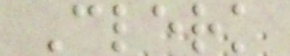Clerk
